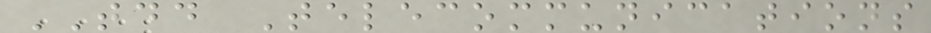TDD Telecommunications
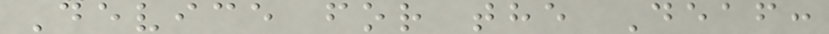Device for the Deaf:
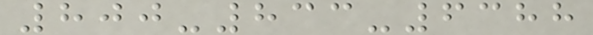800-833-6388
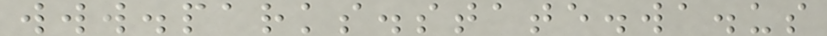www.parks.state.wa.us
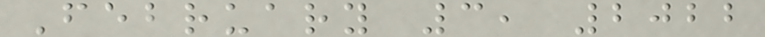February 3, 2022
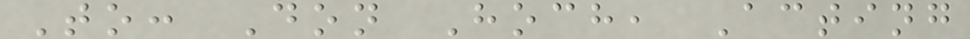To: Don Hoch, Acting
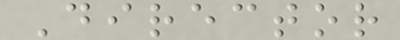Director
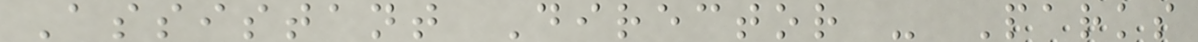Assistant Director - Parks
